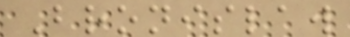Bronislaw
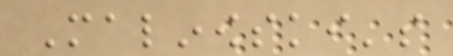Malinowski's
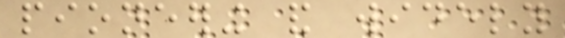pioneering and widely
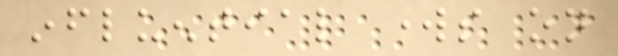influential works on
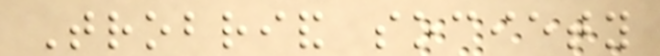Trobriand society
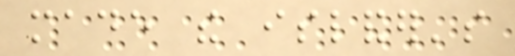made the islander's
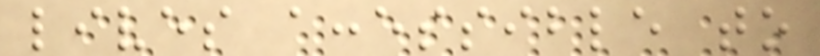lives accessible to
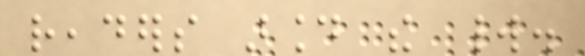readers around the world.
